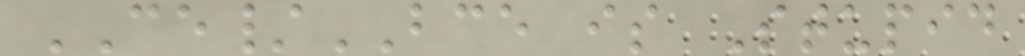CE/BCE is Stupid
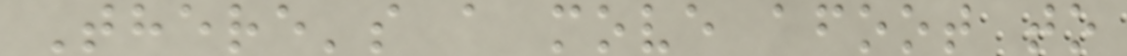There's a move afoot to
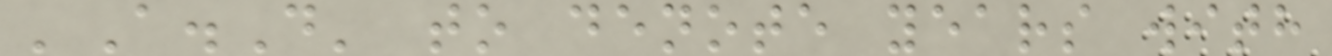'A.D' to denote years with
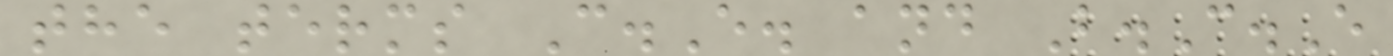the terms C.E. and B.C.E
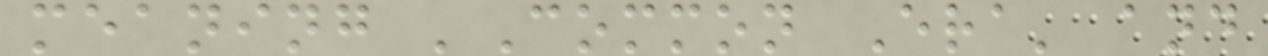meaning 'Common Era' and
